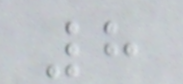8
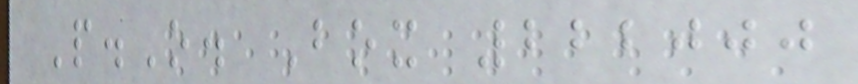P.O. Box 222000
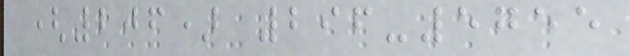(206) 296-5755
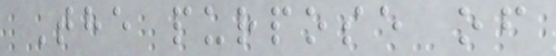The purpose of
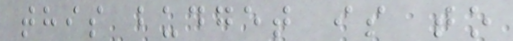this budget is to
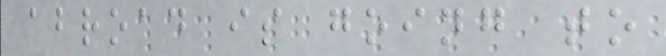abroad is going to
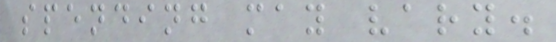spending may vary.
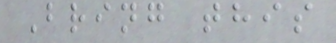Bring this
